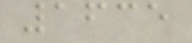1635
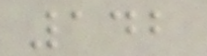142
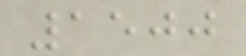1500
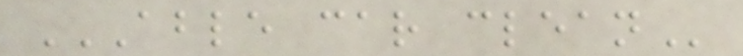ABLE CAR CLEAN
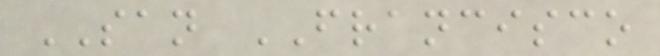SAN FRANCISCO
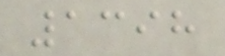1398
